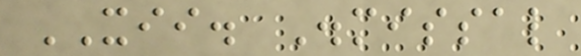XII. Dismissal
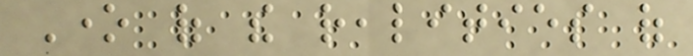One of the realities of
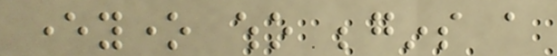everyone who begins a
